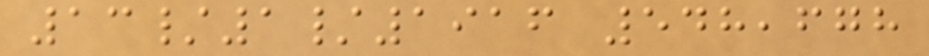13/1/1916 548,678
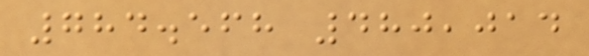784.568 480,014
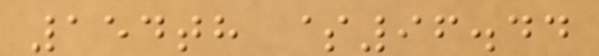154th $96.44
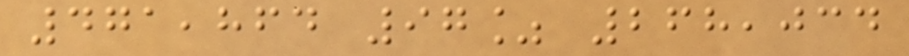471,864 97% 268,034
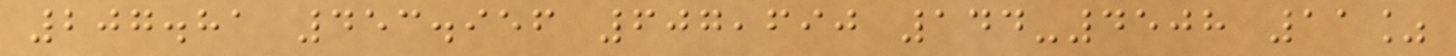207.81 453.956 607,690 144-4508 11%
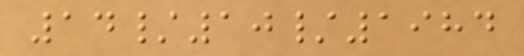14/10/1984
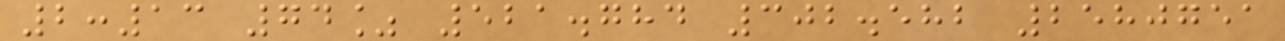2:13 74% 521.784 302.582 2580751
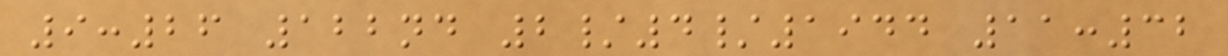9:26 122nd 2/4/1944 11:32
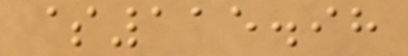$115.98
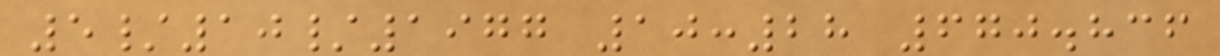5/10/1977 10:28 670.836
